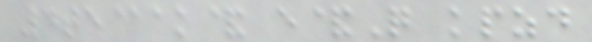4te@ak& e&Q kpzd
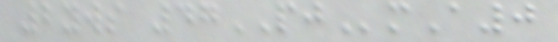2yws 47PJmA0
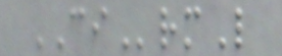CIrmL
